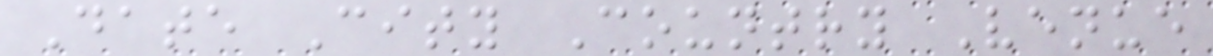Date City Country Venue
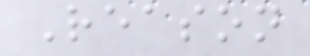Reason
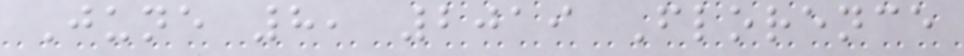June 8, 2019 Florence
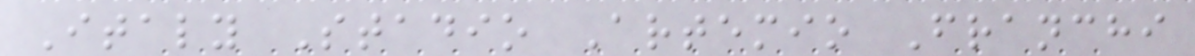Italy Stadio Artemio Franchi
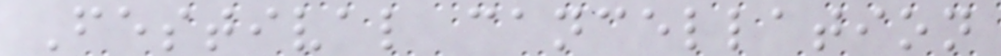Festival cancellation
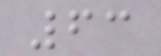63
